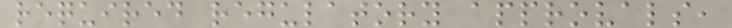required regulatory approvals,
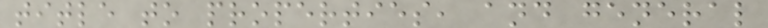title to properties, and general
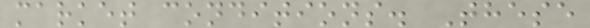market conditions. These
